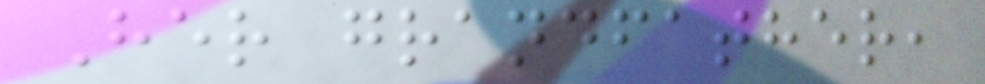Her grandfather,
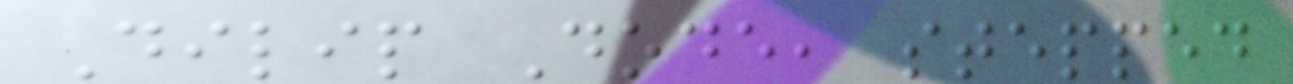Dilip Dode, stepped
